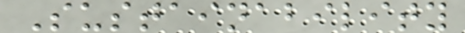Sustainability
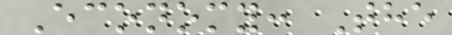Economy: The
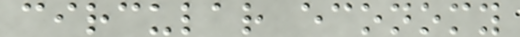circular economy
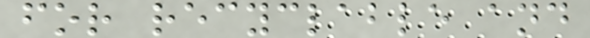for recyclable and
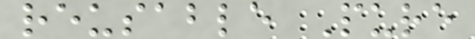reusable Pure
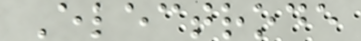Electrode
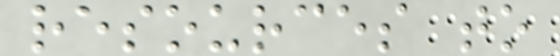resources to
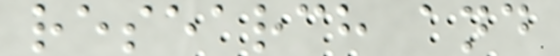research and
